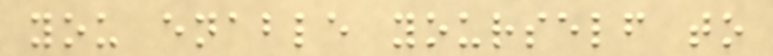you enable yourself to
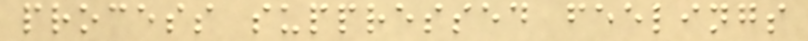process suppressed feelings
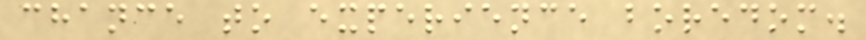chance to experience boredom.
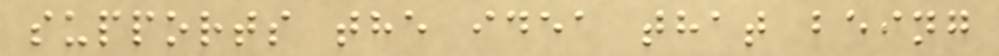supports the idea that being
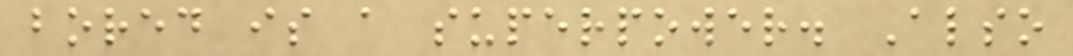bored is a superpower. Also
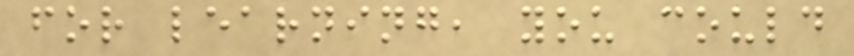for learning, you could
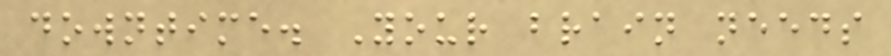downtime. Your brain needs
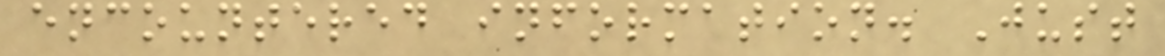encountered information. Just
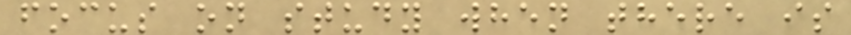focus on study when there is
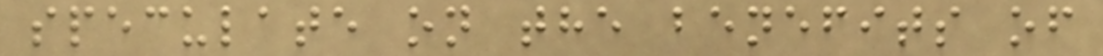speculate on the benefits of
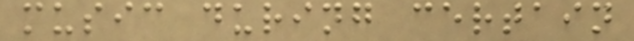music during certain
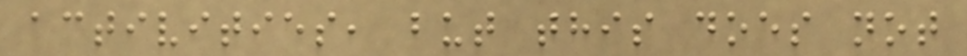activities, but this does not
